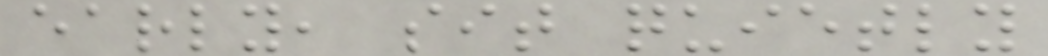early, sit quietly
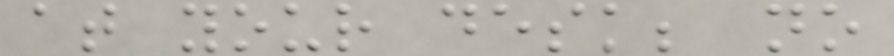at your desk; no
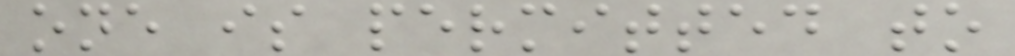one is permitted to
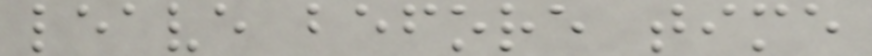leave before time
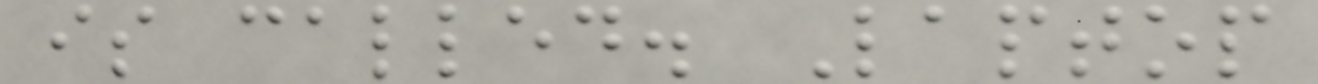is called. Laptop
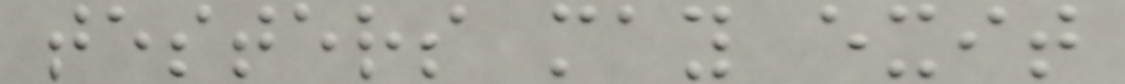testers may exit
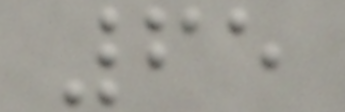65
